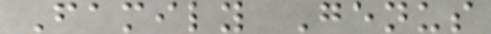Family Genus
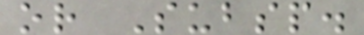or Subsp.
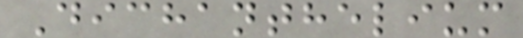Dichanthelium
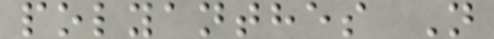polyanthes N
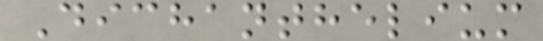Dichanthelium
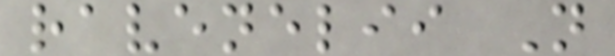ravenelii N
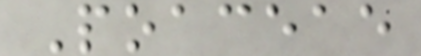Poaceae
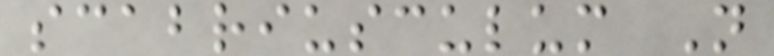scabriusculum N
